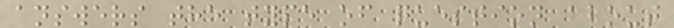answers the type of question about
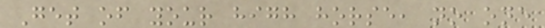Get of your high horse, no one
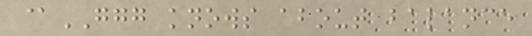@GGG knows about balance
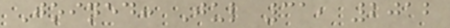Joined: Jul 31, 2012
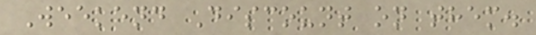Weekend Discount on them.
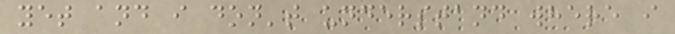yet and i don't understand where i
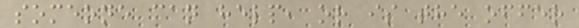someone can help, or is the offer
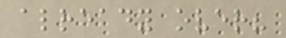already over?
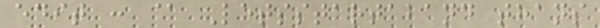edit : @ Letsstartaband thans
